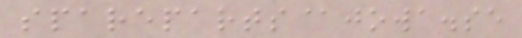spareparts@jowa.se
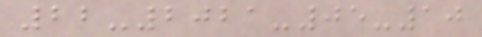22-2021-05-10
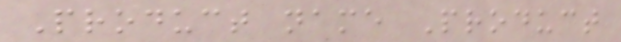Product name Product
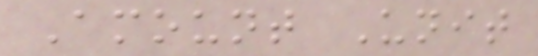Amount Unit
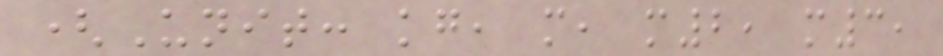(Unit: kg, m, m2, m3,
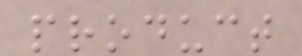product
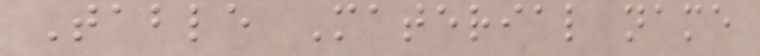Table Material name
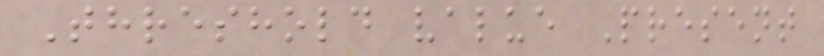Threshold value Present
